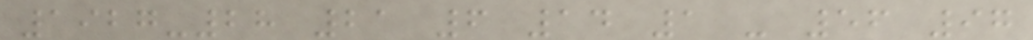1927-28 21 6 14 1 - 56 97
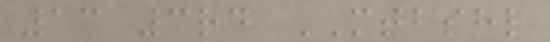13 3rd MTBSHL
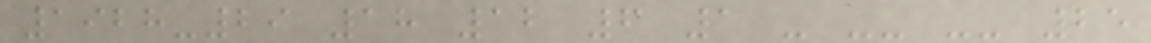1928-29 18 12 6 1 - -- -- 25
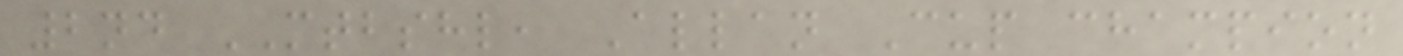2nd MTBSHL, Allan Cup champion
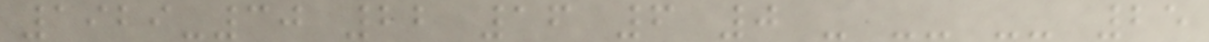1929-30 22 16 6 0 - -- -- 25
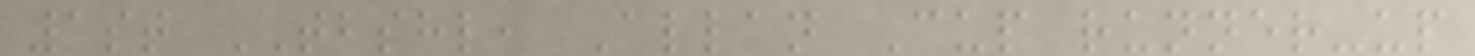1st TBSHL, Allan Cup runner-up
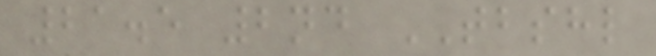21.5 2nd TBSHL
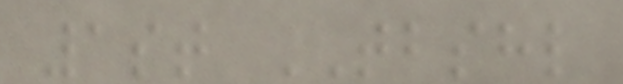1st TBSHL
